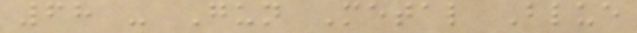68 - Gun Metal Blue
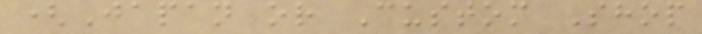(Japan or Custom Shop
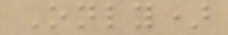Only)
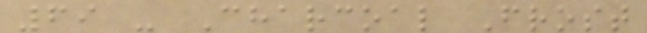69 - Charcoal Frost
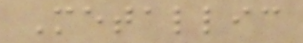Metallic
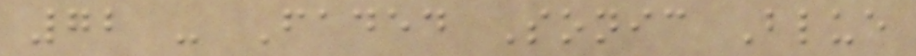72 - Faded Sonic Blue
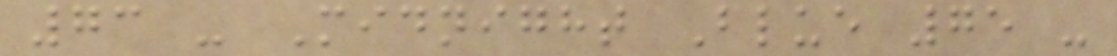73 - Midnight Blue 75 -
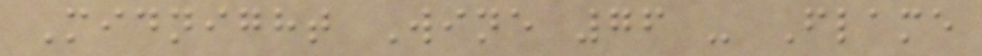Midnight Wine 76 - Flame
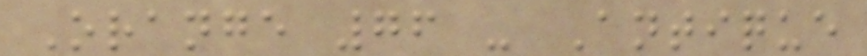Orange 76 - Antique
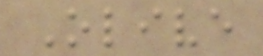Olive
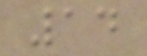14
